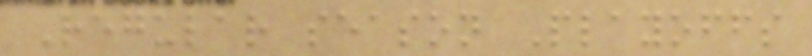Regular season Playoffs
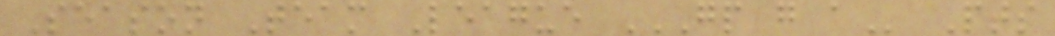Season Team League GP G A Pts
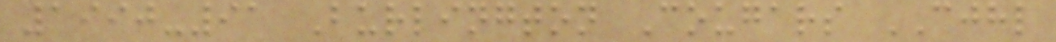1990-91 Burlington Cougars CJHL
